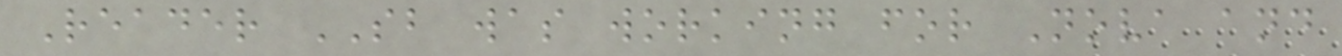Reader SB was working for Nova and
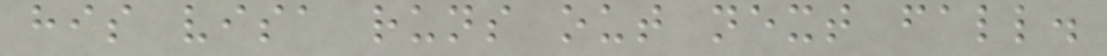his visa runs out next fall.
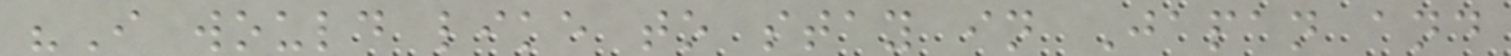"I would like to stay in Japan and
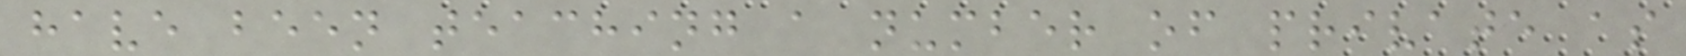have been teaching a number of private as
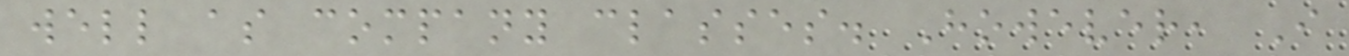well as company classes. However, I
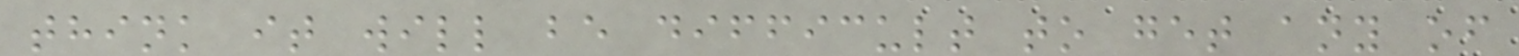think it will be difficult to get any of
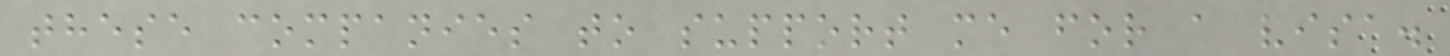these companies to support me for a visa.
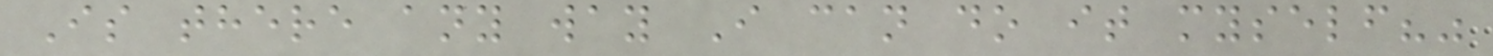Is there any way I can do it myself?"
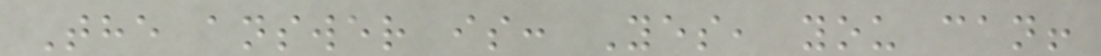The answer is: Yes, you can!
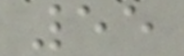55
